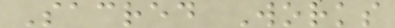Sacred Works
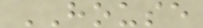HOUSE
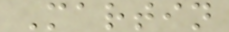Martin
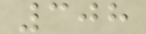308
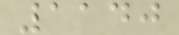1140
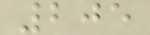205
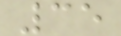35
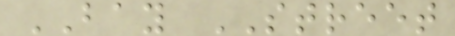BAY STREET
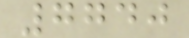7740
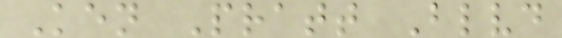Ken Pratt Blvd
